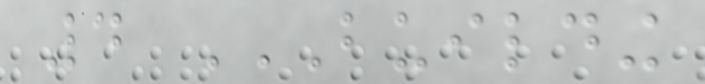4 BUILDING
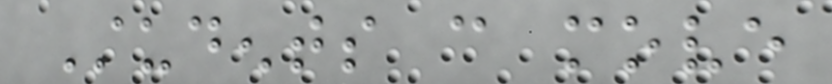Students can move
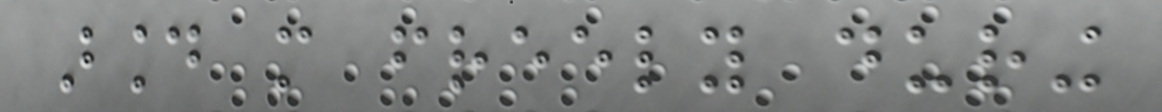around more freely during
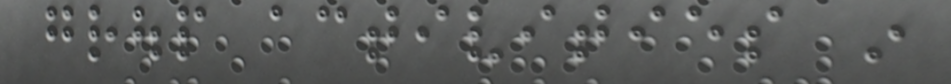group activities in
